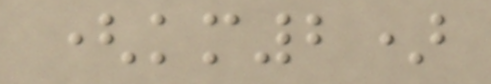(km2)
